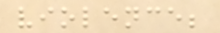violence;
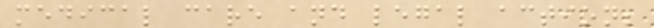medical care and legal action;
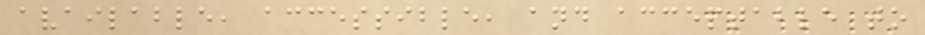available, accessible, and acceptable to
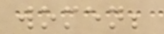women;
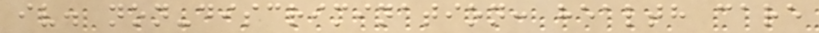iv. non-discrimination: health care
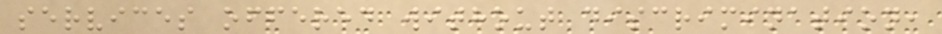services offered without discrimination,
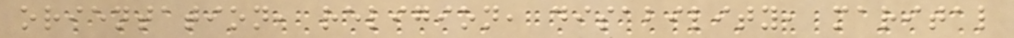orientation, religion, disability, marital
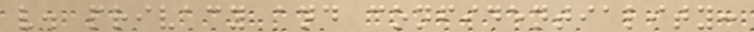v. privacy and confidentiality:
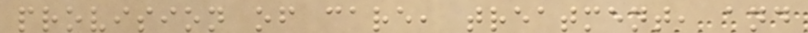provision of care, treatment, and
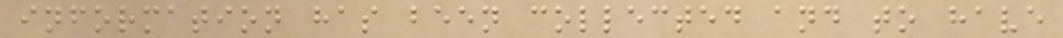information has been collected and to have
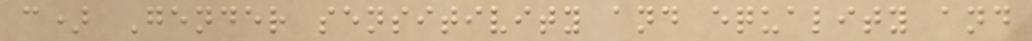c) Gender sensitivity and equality and
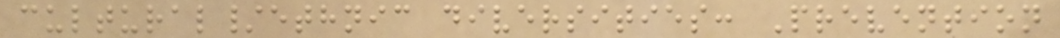cultural/ethnic diversities: Prevention
